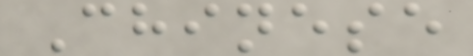Chinese
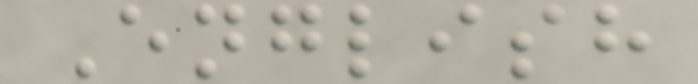English
